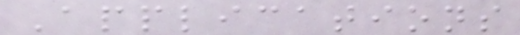Applications
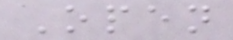Open
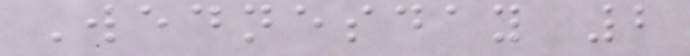Wednesday 2
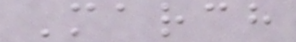March
